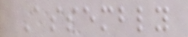Assembly
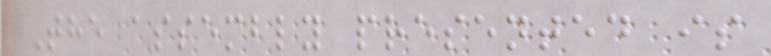The assembly presented is
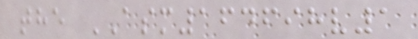the ASM164698v1
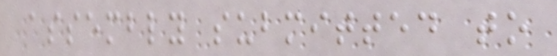assembly submitted to
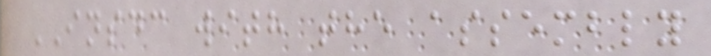INSDC with the assembly
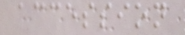accession
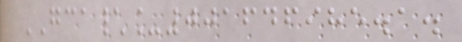GCA\_001646985.1.
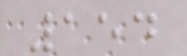154
